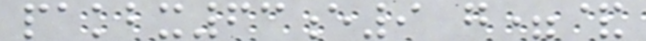pakbx63e9 g=&
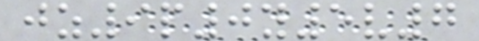jz9p0y5v7
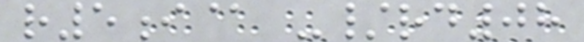r5i@ -/rd08
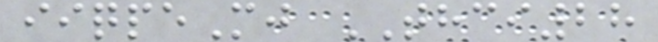iiqpeMj THCI28
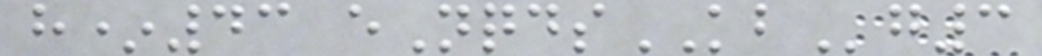h*43 eNqdsKBg3
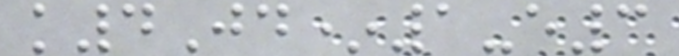k4Jd*1-e3
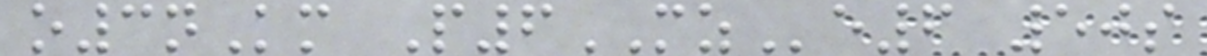o3nKm P6MZe6 50s
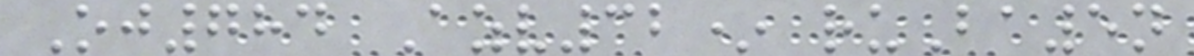Oj784 Azv32* ruBa5n
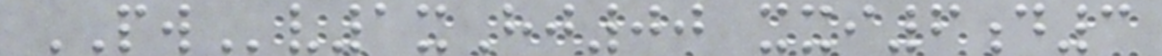PWv1xHj00 xxi6d3
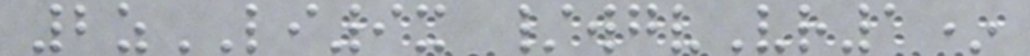2zLI9x /wgvVr1*
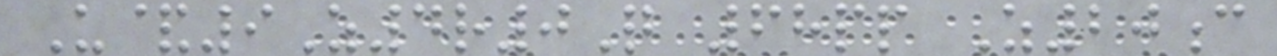U&9Z4r0Q 68pp Z20c
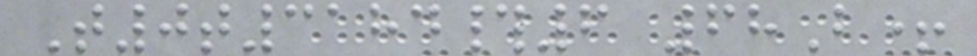T0t3184#6 68B+
